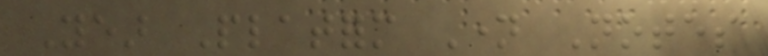Year Platform Name Notes
